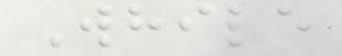While
